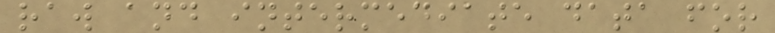raw and intermediate data for
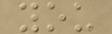you
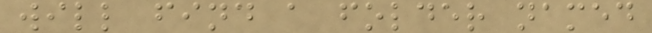will find a folder named
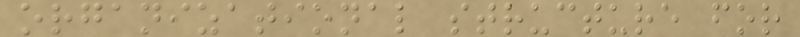organizational structure for
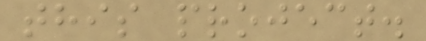this project.
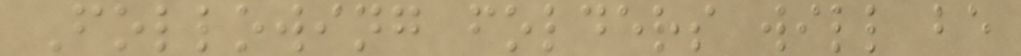Following folders will be
